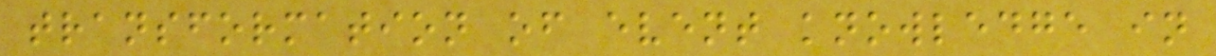transformation of event knowledge in
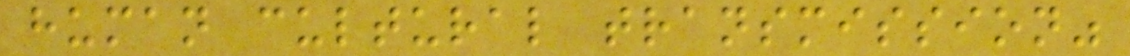human cultural transmission"
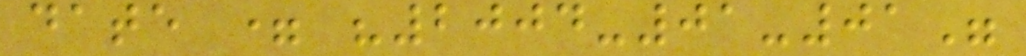date = "2004-01-01"
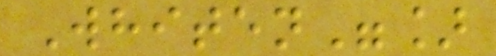Whiten"]
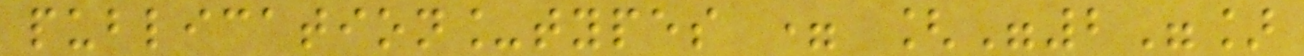publication_types = ["2"]
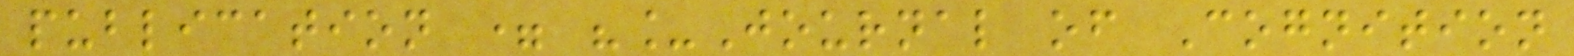publication = "_Journal of Cognition
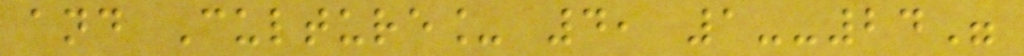and Culture_ 4, 1--24"
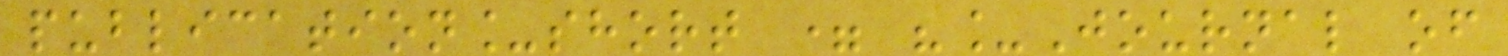publication_short = "_Journal of
